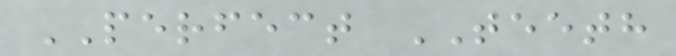PERFECT TEETH
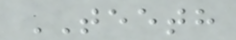TEETH
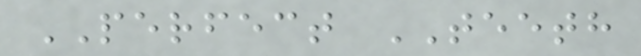PERFECT TEETH
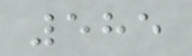585
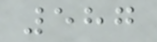587
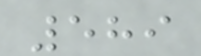589
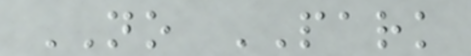NO PARK
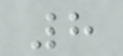8
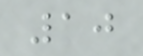10
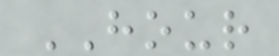HOUR
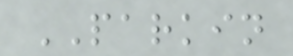PARKIN
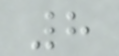8
